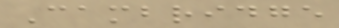Cambridge
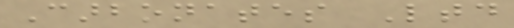Carbonates Ltd
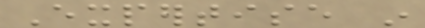Expertise in
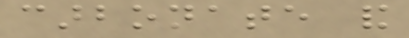carbonate and
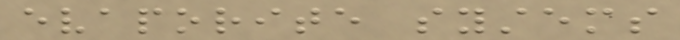evaporite systems
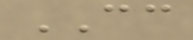CC
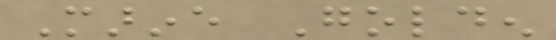Marine Golden
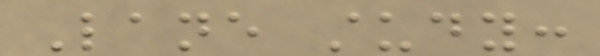Lane study:
